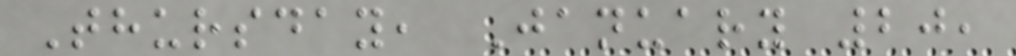Thursday, January 20,
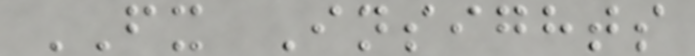FX Insights
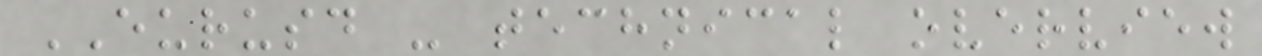EURUSD - technical overview
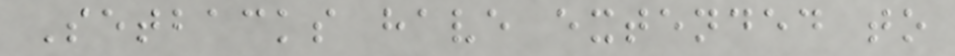Setbacks have extended to
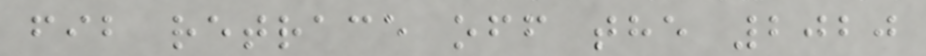fib retrace off the 2020
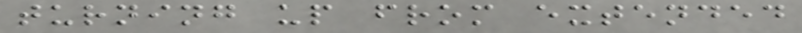turning up from extended
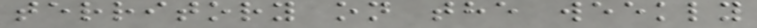territory on the weekly
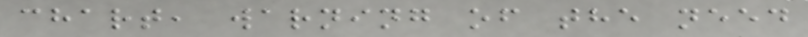chart, warning of the need
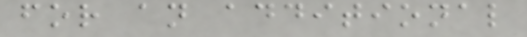for an additional
